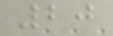20
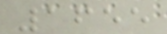1655
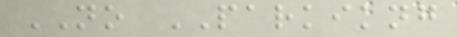NO PARKIKNG
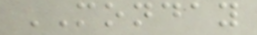MONDAY
